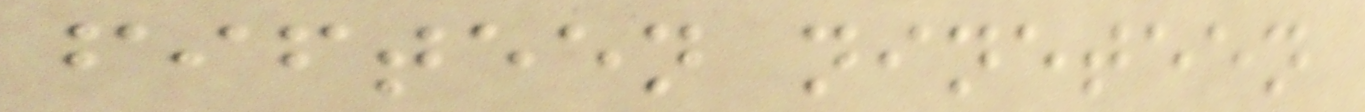fifteen nineteen
